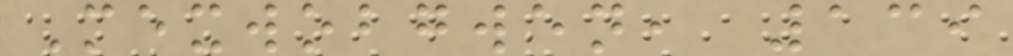Mexwobgwen, 139
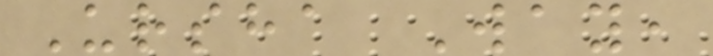Ursha Way,
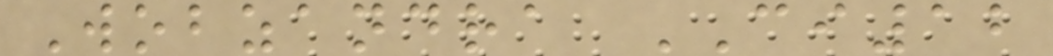Wobzandra CI12
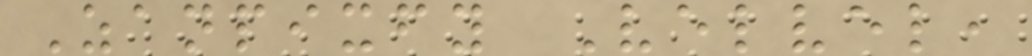Zanpixfy Velvel,
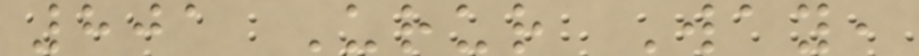801 Urur Way,
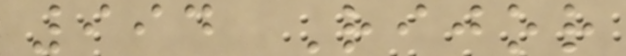994 Rijor
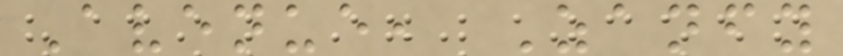Avenue, Zanfy
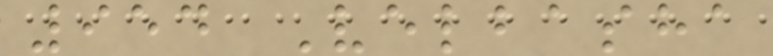954 Velbasha
